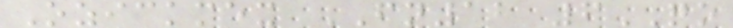Ozickmex FN12 6QO
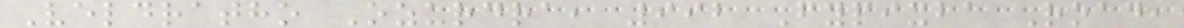Veldratho Ozurdra, 992 Fypixba Road,
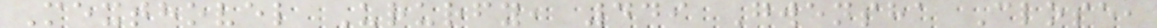Mexthovel Ururfy, 449 Gwensha Close,
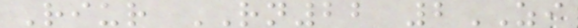Riur RN22 2ZI
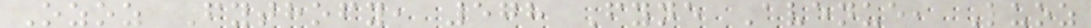Ozoz Fythofy, 578 Fyne Avenue, Luoz
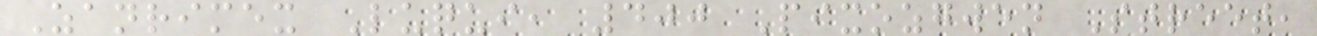Zanrimex Luqui, 400 Pixozgwen Street,
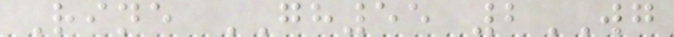Rine GH55 2WG
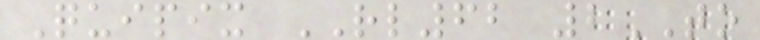Quipix RL62 2TO
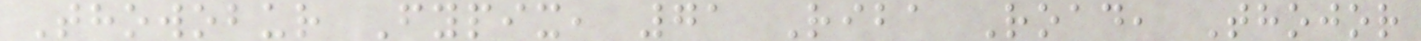Thowobur Fypix, 71 Riba Road, Thojor
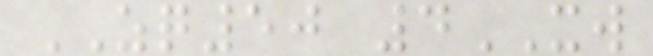ZQ50 4XW
